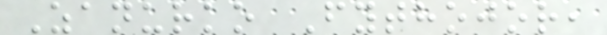Zanurko Fythojor,
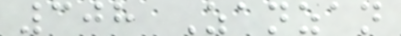308 Zanzan
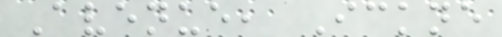Avenue, Ickne
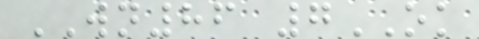WN86 7OK
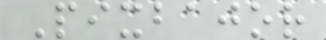Pixbajor
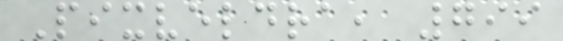Pixveldra, 799
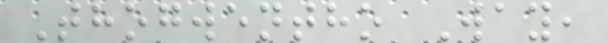Thogwentho Way,
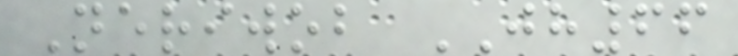Neriwob JH66
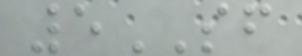5SF
